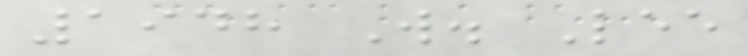1948 W. Lee
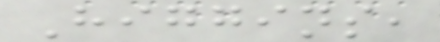Higgins,
